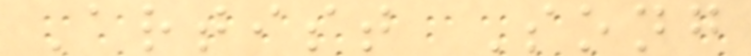Artist Song
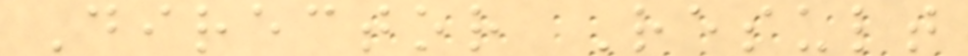Director Result
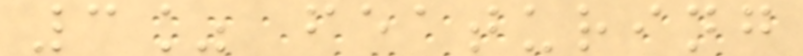3% featuring
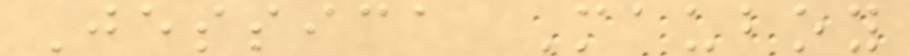Jessica Mauboy
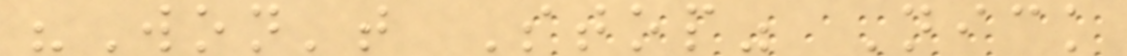"Won't Stop" Nick
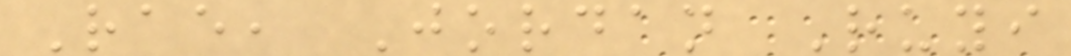Rae, Jordan Ruyi
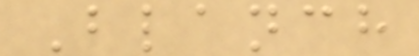Blanch
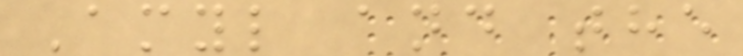Amyl and the
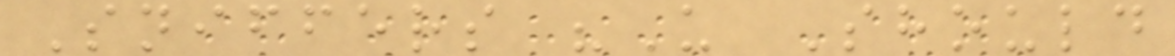Sniffers "U Should
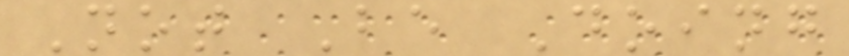Not Be Doing
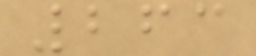263
